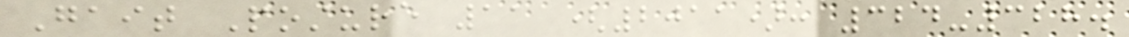Gait Posture 11 (2011): 324-328.
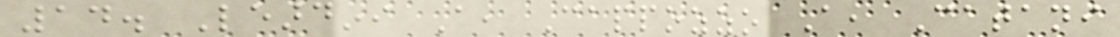14. Leardini A, Cappozzo A, Catani
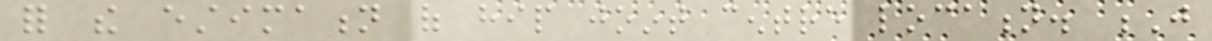for the estimation of hip joint centre location. J
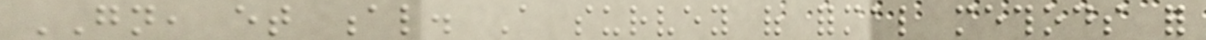GN, et al. A survey of formal methods for
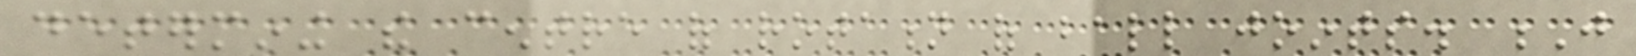determining the centre of rotation of ball joints. J
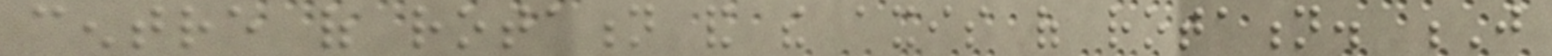centre of rotation and the axis of rotation. J
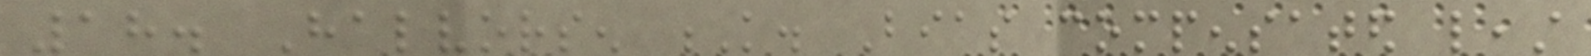18. Halvorsen K. Bias compensated least
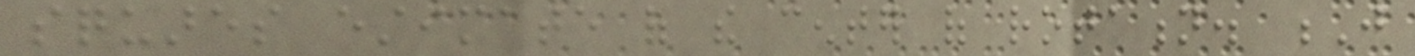squares estimate of the center of rotation. J
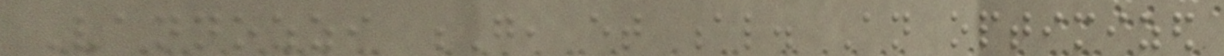Vannozzi G, et al. An optimized
